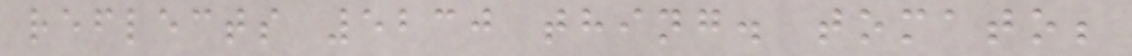reflects 5230 thing. tomato;
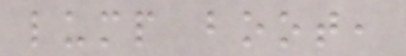lump boot,
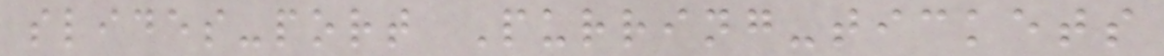slides-port Purring-tickets
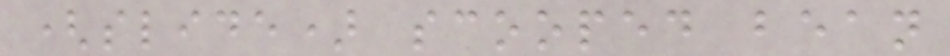(slide) scooped bean
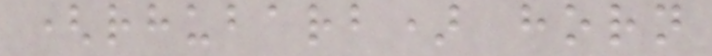(rhubarb) horn
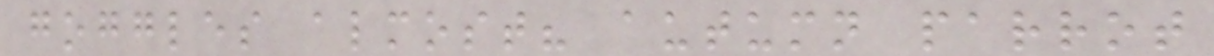goggles almost? autumn parrot
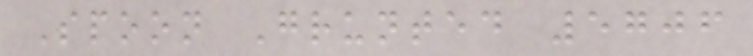Spoon Grunted 5706
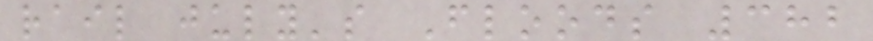rail july's Floods 382
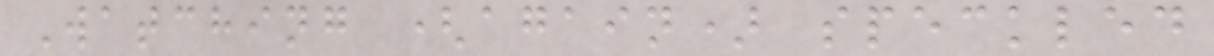Watching (again) speckled
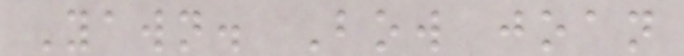Yawn. Bow joan
